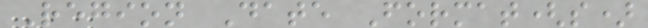Region Date Format(s)
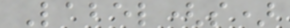Label(s)
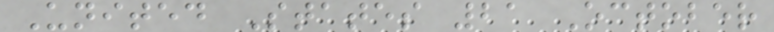United States 21 October
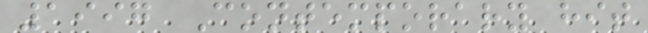1997 Contemporary hit
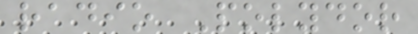radio Polydor
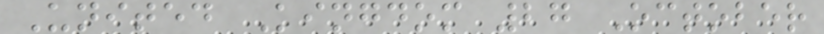United Kingdom 27 October
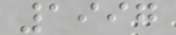1997
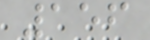156
